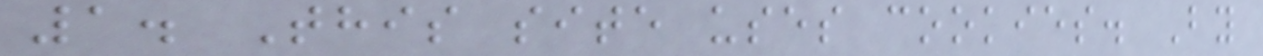1. This site uses cookies. By
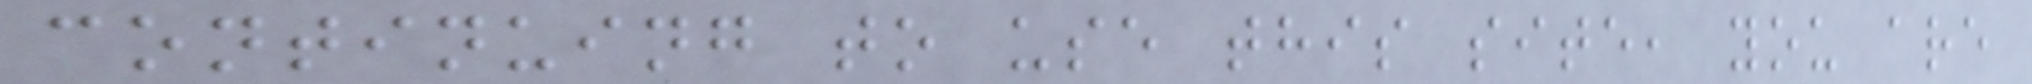continuing to use this site, you are
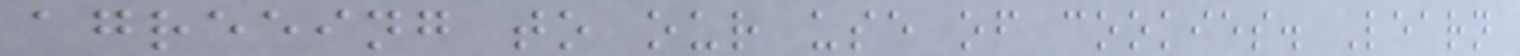agreeing to our use of cookies. Learn
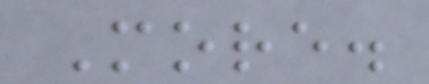More.
